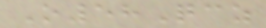O58Qcz
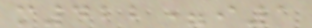m422=i1
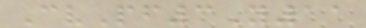CvPf3Y11
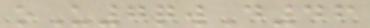oU7qwD46
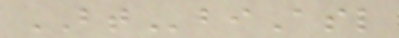BTbiAsl
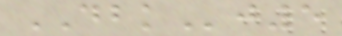DBKj5
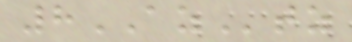8AZtz
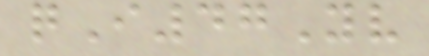qI47Yv
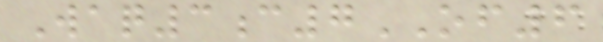Waq3c7OF6
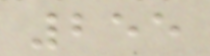255
